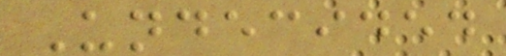Undecided
